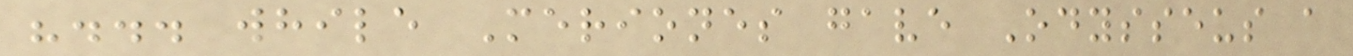"... while Meriones gave Odysseus a
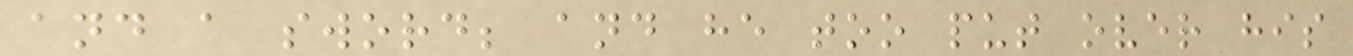and a sword; and he too put over his
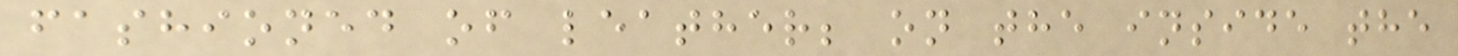fashioned of leather; on the inside the
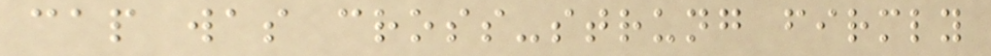cap was cross-strung firmly
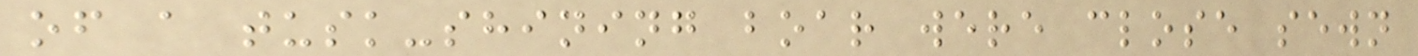of a tusk-shining boar were close sewn
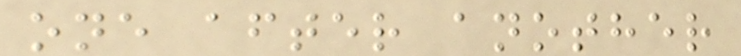one after another
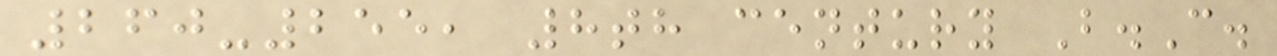260-255, 8th century B.C.
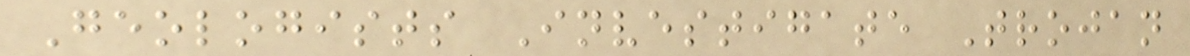Geologists Investigate Trojan
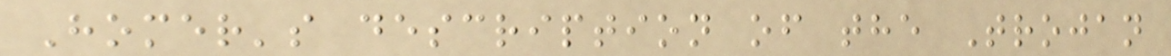Homer's description of the Trojan
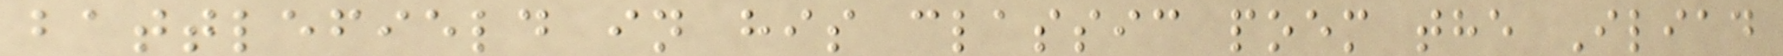battlefield in his classic poem the Iliad
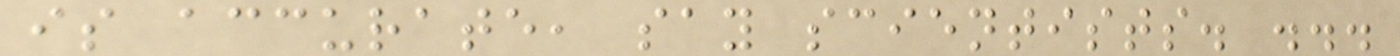is accurate, say scientists. ...
